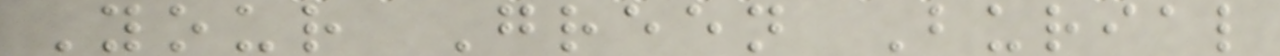Your Green Burial
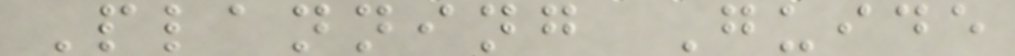Planning Guide
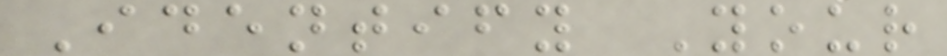Identify Your
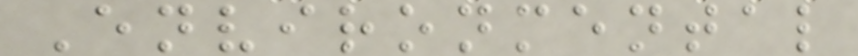Environmental
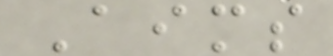Aims
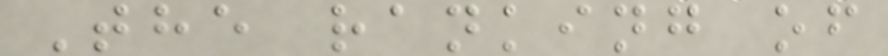The ranking of
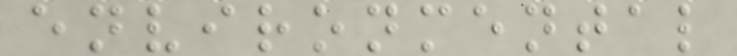environmental
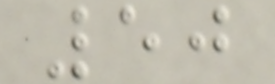50
